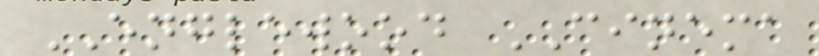ENGLEWOOD CINEMA
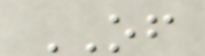OF
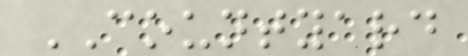COUNTYARD
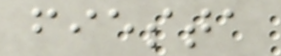fiesta
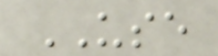USE
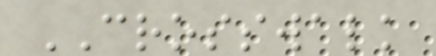CROSSWALK
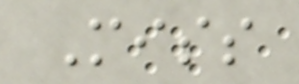Miss
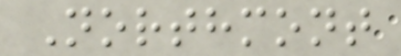Northmont
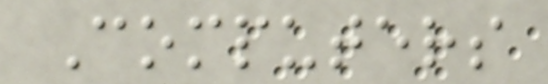Computers
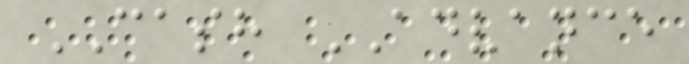CASH ADVANCE
